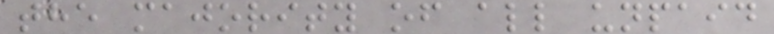the majority of all unpaid
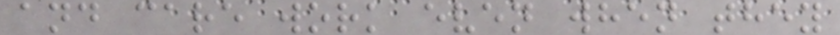and care work even when they
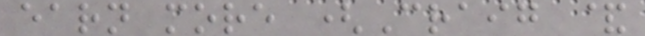earn more (Craig &
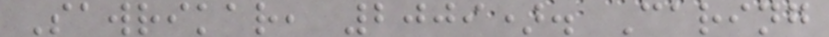Sawrikar, 2009). Caring
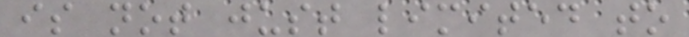is not just limited to
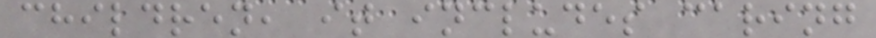children, it includes caring
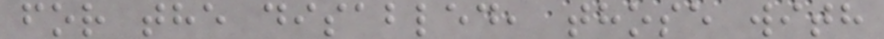for the disabled, those with
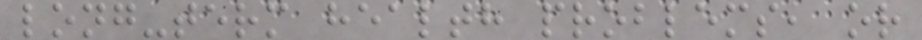long-term health problems, or
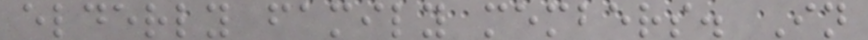elderly family members. In
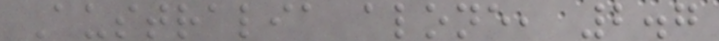Australia alone, 2.7
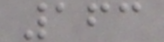163
